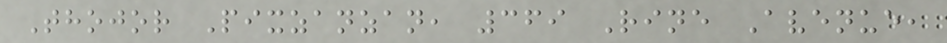Thojor Pixzanzan, 369 Rine Avenue,
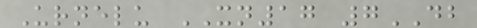Urnelu XN17 7DB
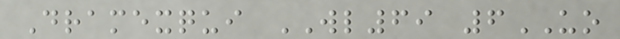Dramexqui WL69 6UO
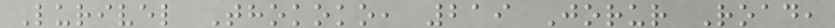Lurivel Thokoko, 219 Jorur Road,
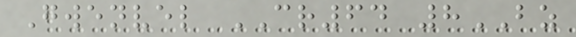Gwenvel CR64 8BZ
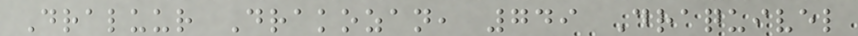Draluur Drakozan, 749 Draquivel
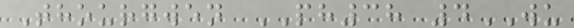Thourgwen PH38 4WU
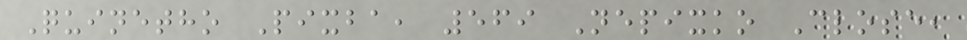Quinetho Pixba, 569 Nepixko Close,
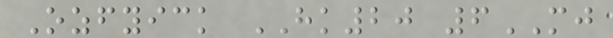Ozfyick HK20 6MJ
